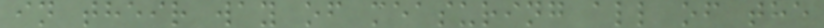in their way of measuring all of the
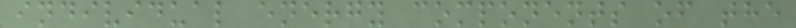individual energy components of the
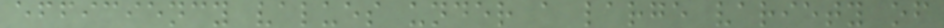efficiency values under a large variety of
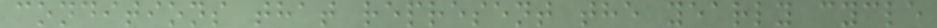conditions that represent the yearly cycle
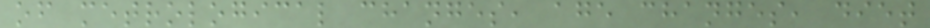of metrological changes, age changes, diet
